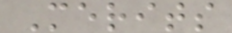Merits
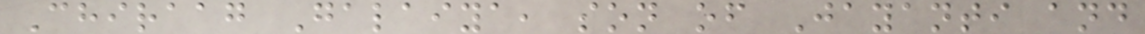Chiraag Galaiya, son of Jayanti and
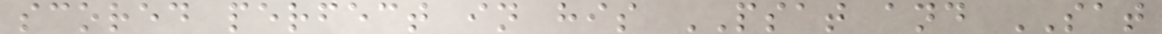scored perfect in his PSAT and SAT
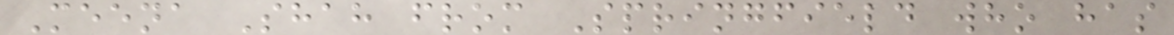Meena Shah from Springfield who has
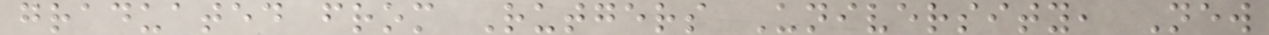graduated from Rutgers University, New
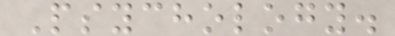Psychology.
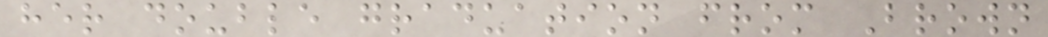her double graduation from Brown
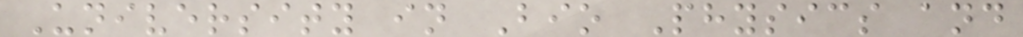University in Bio Physics and
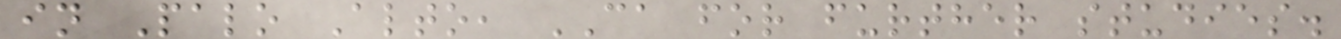in Palo Alto, CA for further studies.
